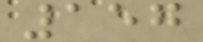157
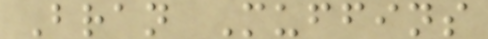Bran Muffins
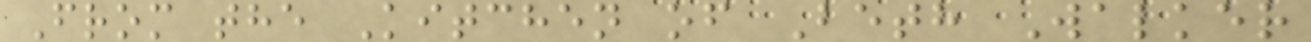From the Kitchen of Beth Walker
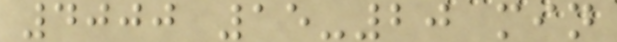4000 15-20 min
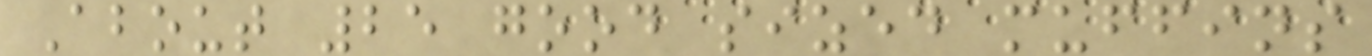About 25 good sized muffins
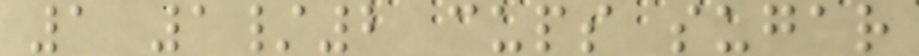1 1/2 cups sugar
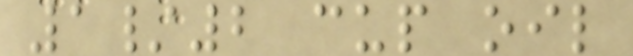1/2 cup oil
